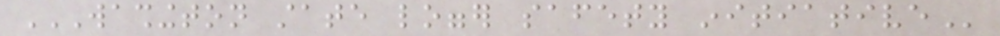WASHINGTON STATE LOGGER SAFETY INITIATIVE
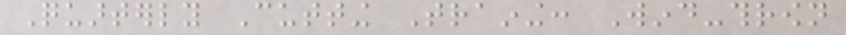Quarterly Cutting Training: Wind-thrown
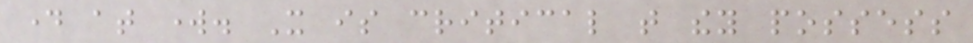day at work. It is critical that they possess
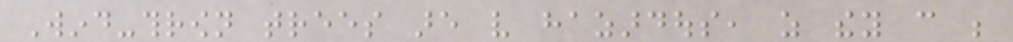Wind-thrown trees are very hazardous, as they can be
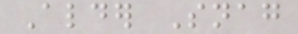Alder Snag
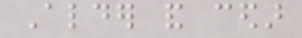Alder and cedar
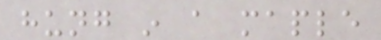hung in a maple
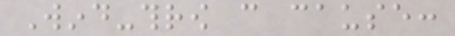Wind-throw can cause:
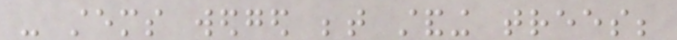- stems wedged between standing trees;
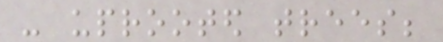- uprooted trees;
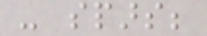- spars;
